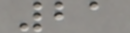21
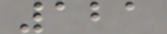121
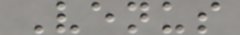Venus
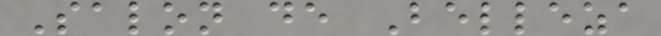Salon de Belleza
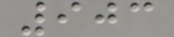903
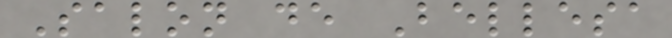Salon de Bellesa
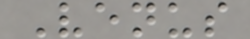Venus
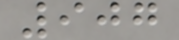907
